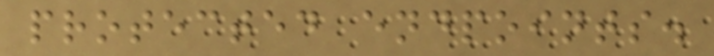protected endpoints.
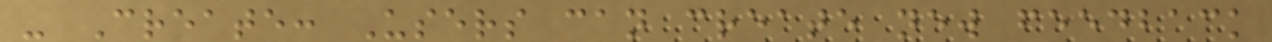- Create: Users can create new feedback
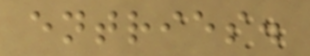entries.
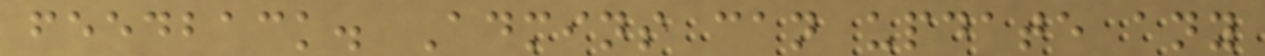feedback. Admins can update any
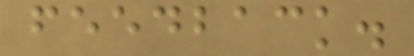feedback.
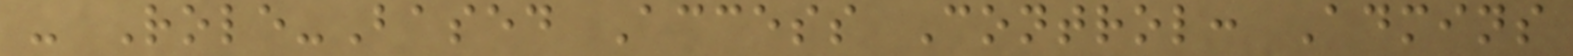- Role-Based Access Control: Admins
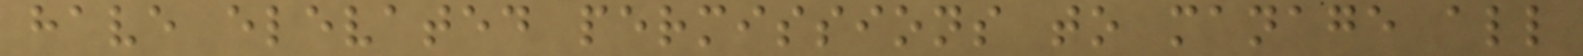have elevated permissions to manage all
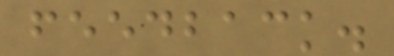feedback.
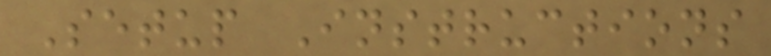Setup Instructions
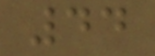44
